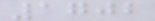1702
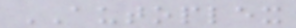AUTOPLEX
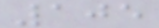105
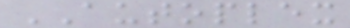AUTOPLEX
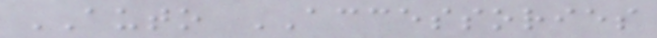AUTO ACCESSORIES
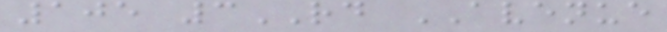105 3RD AVENUE
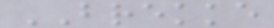BREKKE
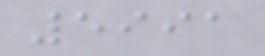5991
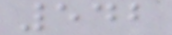542
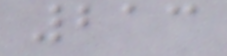213
